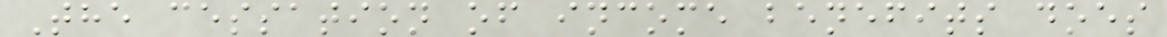The cessation of income benefits does
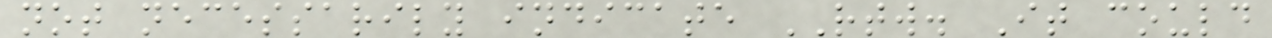not necessarily indicate RTW. It could
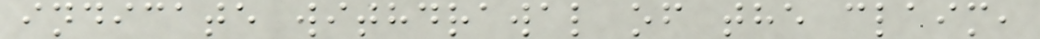indicate withdrawal of the claim,
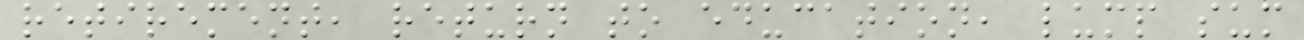retirement, return to education, lump sum
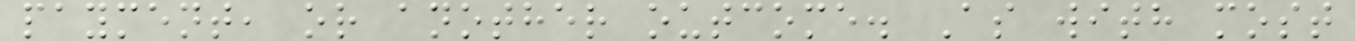payment, or another outcome. As with most
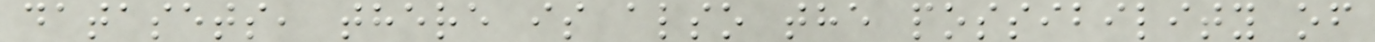datasets, there is also the possibility of
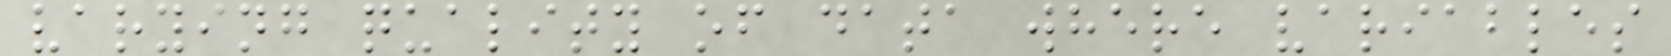varying quality of data where variables
